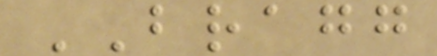BRAGG
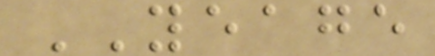YEAGE
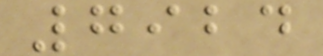7924
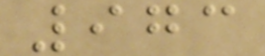973
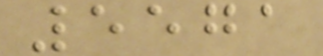5571
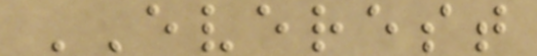EVEREST
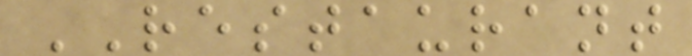RESTAURANT
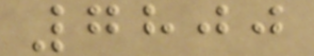7800
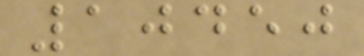10450
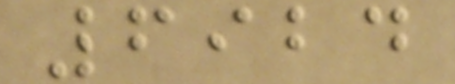6924
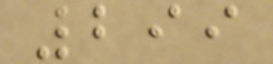299
